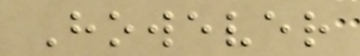However
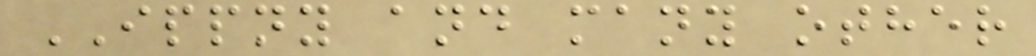IPPNY and many other
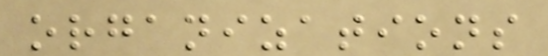organizations
